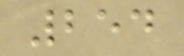254
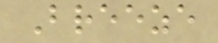Breeze
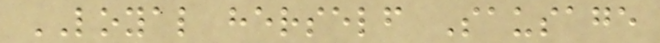LOYAL herself Sausage
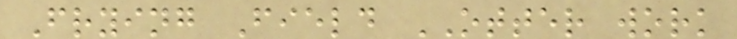Frying Field OTTER work
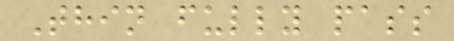Thin fully pass
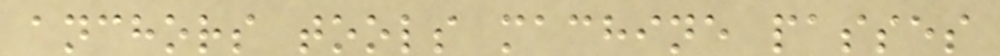anchors tools machine passes
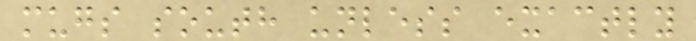mugs south unless exactly
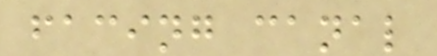facing canal
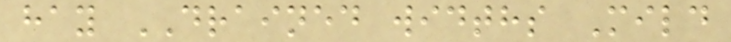hay DRAINED widths Mild
